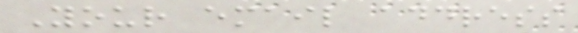Your email address
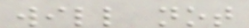will not
